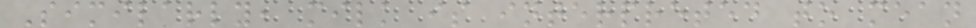Similarly, milk is interpreted to mean
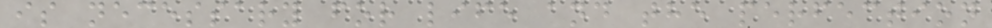is necessary for life and the perfection
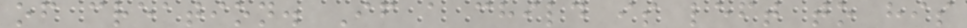of creation. If a child is left to his
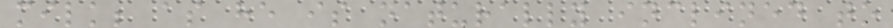milk; as he is naturally inclined to
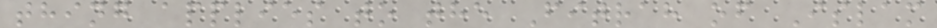thing applies to the Fitrah of Islam
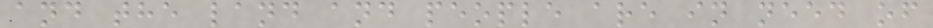and the land and people are in need of
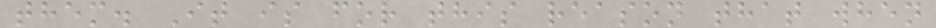them. It is for this reason that when
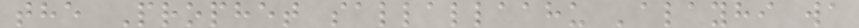the Prophet sallallaahu 'alayhi wa
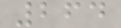264
